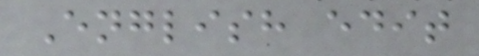English edit
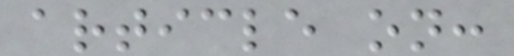article on:
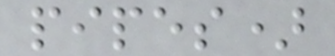pipes)
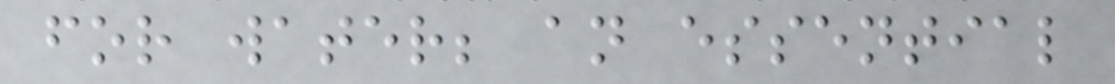for water; an essential
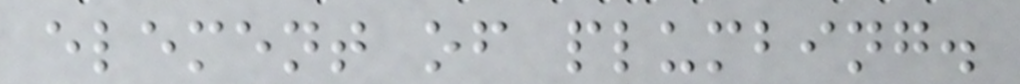element of plumbing.
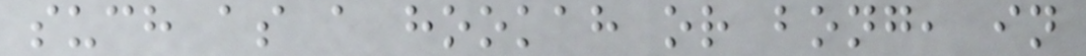such as a hookah or bong, in
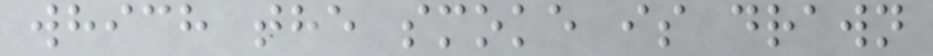which the smoke is drawn
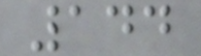144
